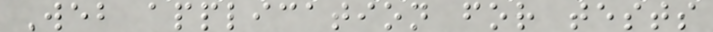Web application for tests
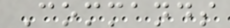Commands
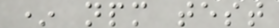* npm test
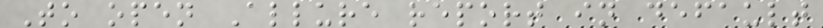To open Allure report in default
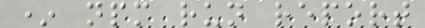* npm run report
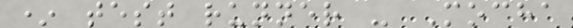* test runner - Mocha
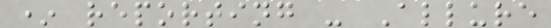* reporting - Allure
